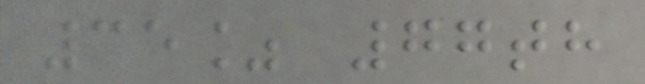35% 77th
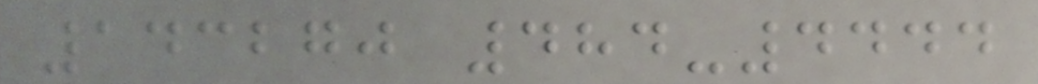143270 484-4444
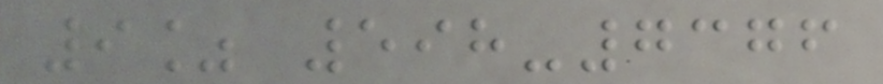9% 598-7376
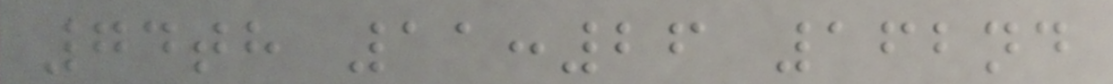74th 11:26 162nd
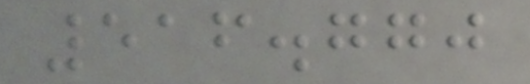516.770
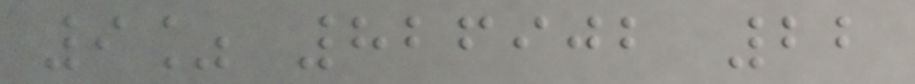9% 826902 22
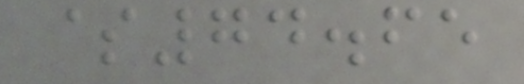$74.65
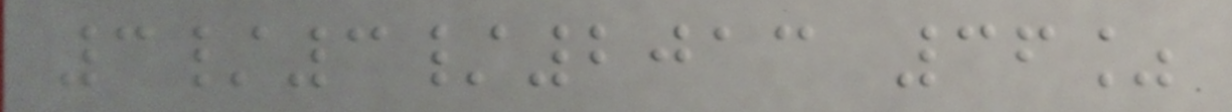3/3/2013 36%
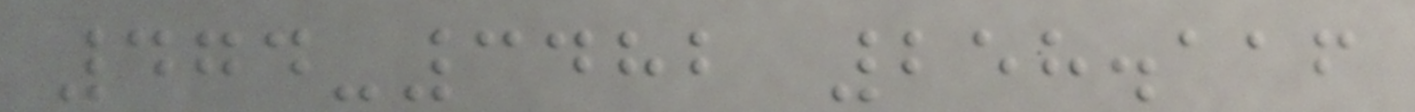474-3482 258.116
